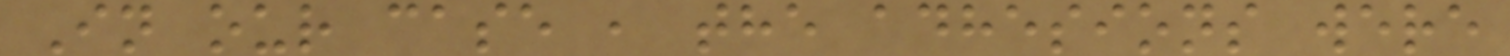In our case , the adhesions were
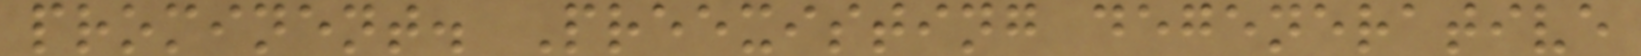prominent. Preexisting degenerative
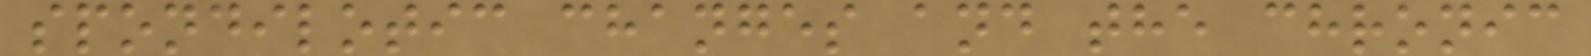spondilotic changes and the chronic
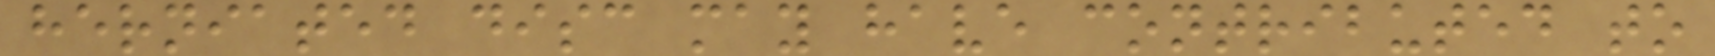herniated disc may have contributed to
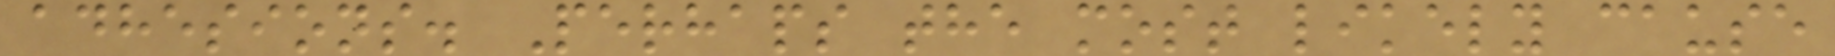adhesions. Perhaps the most likely cause
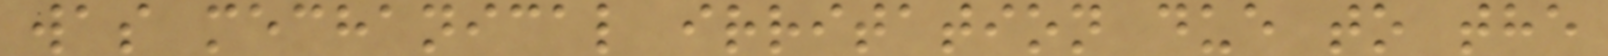was mechanical irritation due to the
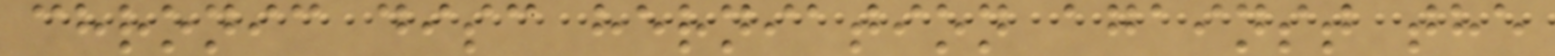chronic disc herniation against the
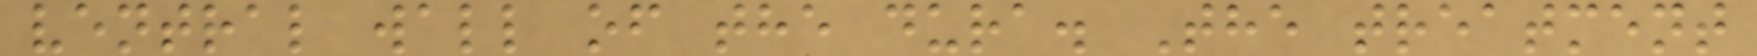ventral wall of the dura. The treatment
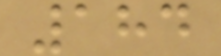184
